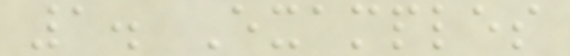1. Examples
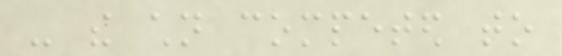- the children competed to
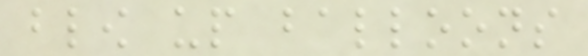blow up balloons
